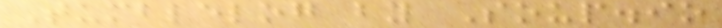Tumblelog by Soup.io
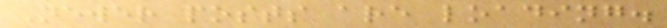Newer posts are loading.
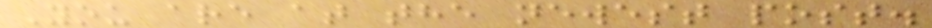You are at the newest post.
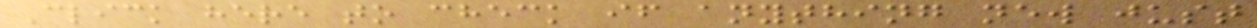Click here to check if anything new just
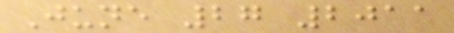June 27 2011
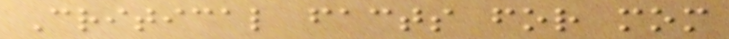Critical facts for mom
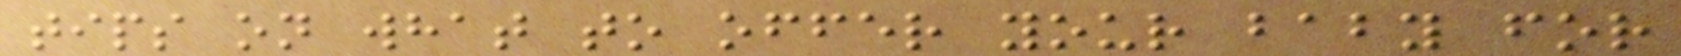tips on what to offer your baby for
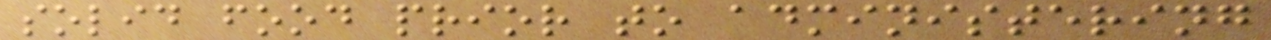solid food prior to administering
